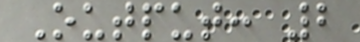Output: 2
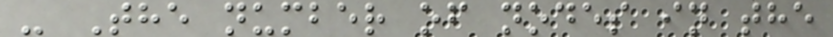- The number of nodes in the
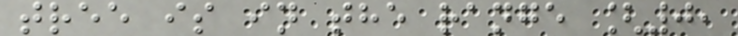tree is in the range [0,
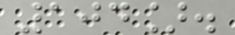104].
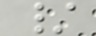/
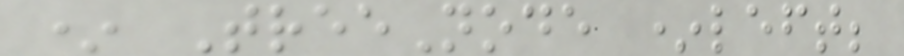* TreeNode *left;
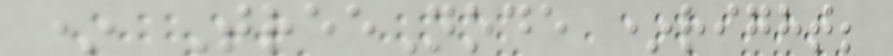* TreeNode *right;
